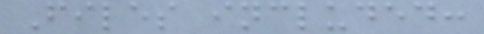Files included:
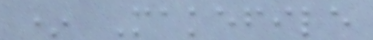* Makefile
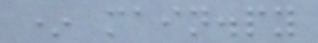* main.py
